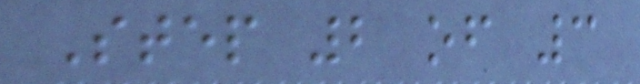Step 2 of 3
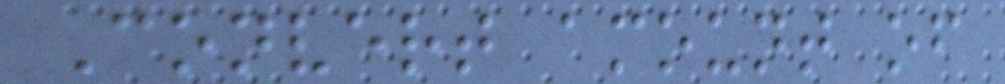Convert amount of
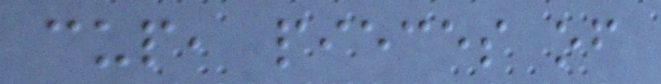cup, pieces of
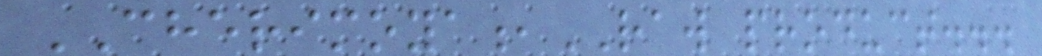CHERIMOYA,RAW product...
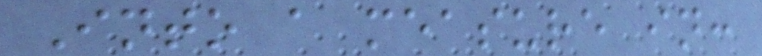Into a measure in:
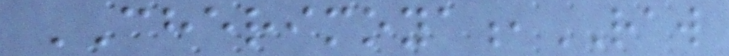CHERIMOYA,RAW
